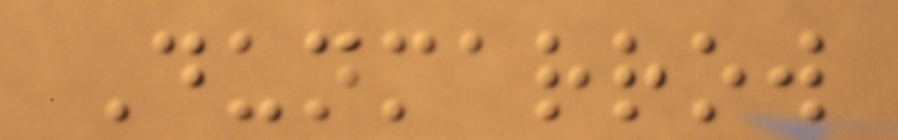Dunmarrow
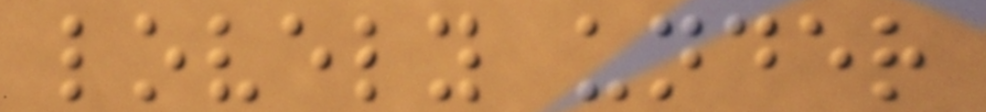lovely under
